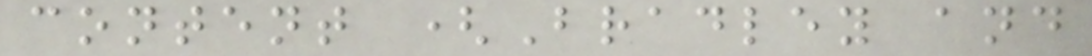content (Bradley and
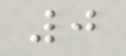0
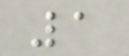1
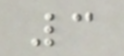3
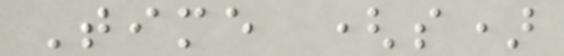Time (s)
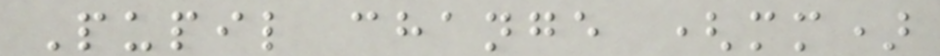Pupil change (mm)
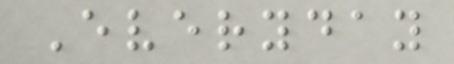Everyday
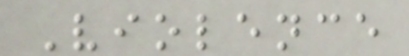Violence
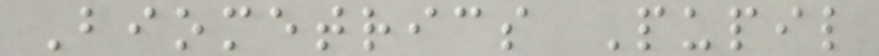Biometrics Pupil
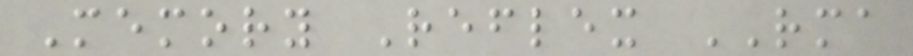Memory Reflex RMA
